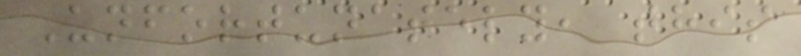Unfortunately, this
